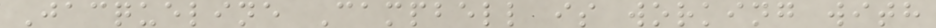Jacqueline Campbell is working with
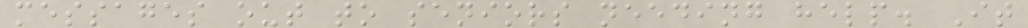messages out to seniors needing help. It
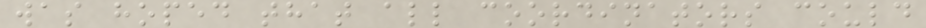was hoped that all coordinators could
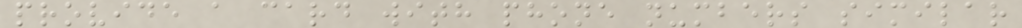provide a card with phone numbers similar
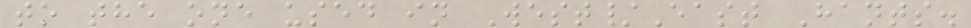to the one used in West/East Hants.
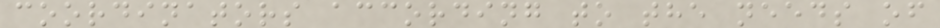coordinators according to the needs of
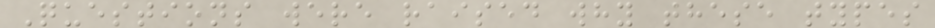Questions were raised why these types
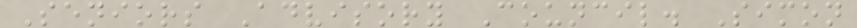Seniors Advisory Council. Simon
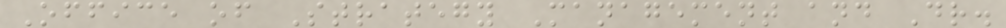Office of Strategy Management and Dr.
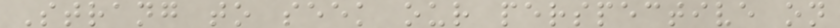Strang to seek our perspective on
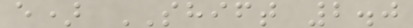e) SHIFT 2.0
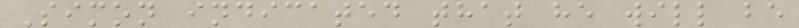Simon indicated that he will be
